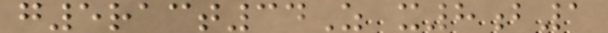g5ract34Z x8b1
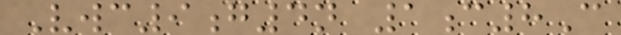Vwc9g4n 1c8C
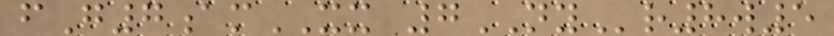fG7amXX 7NYr8w5
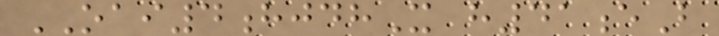OAI4hjdhX h41eB
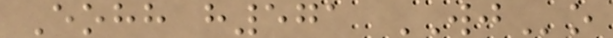Eohh h571 WJo
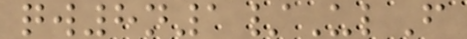qw8n1/UlF
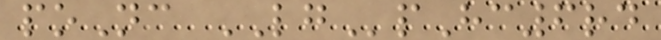poNc LGpHc6rd
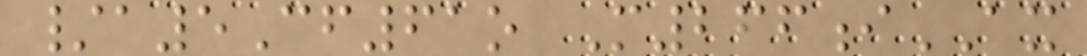/a5Cf61o M266iAX
